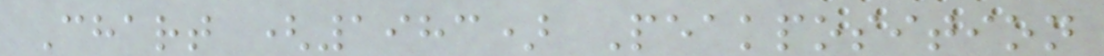Chart (1983) Peakposition
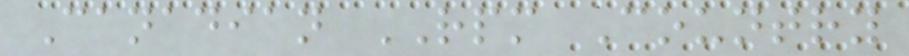Canadian RPM Country
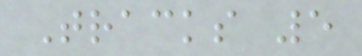Tracks 5
